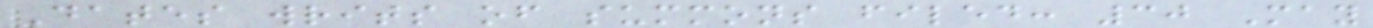Dates writs of summons filed: 30 May
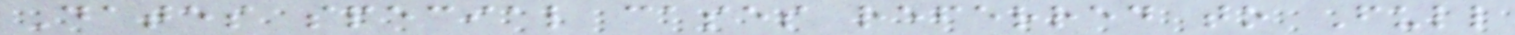Dates special cases referred to Full
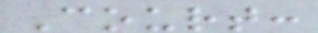Court:
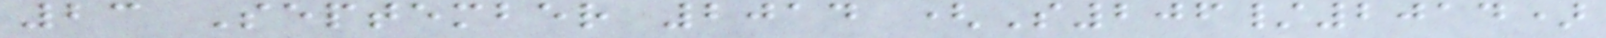23 September 2014 (S206/2014)
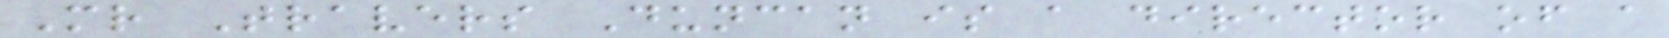Mr Travers Duncan is a director of a
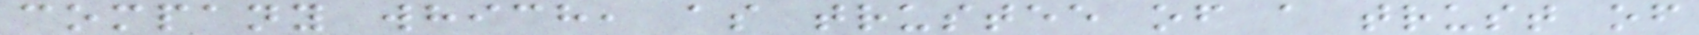company which, as trustee of a trust of
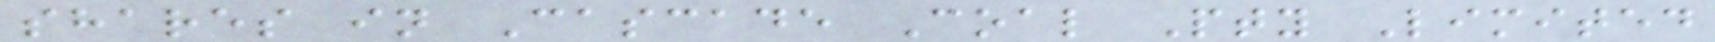shares in Cascade Coal Pty Limited
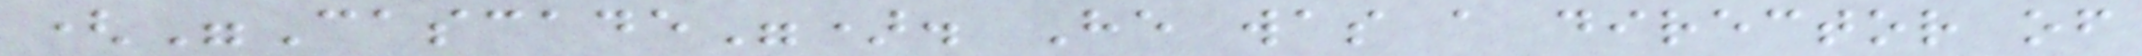("Cascade"). He was a director of
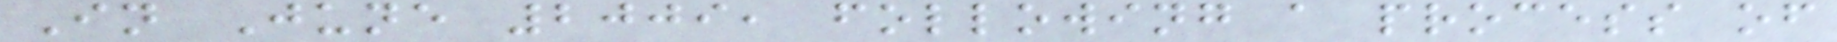In June 2009, following a process of
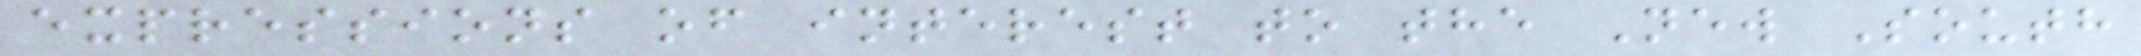expressions of interest to the New South
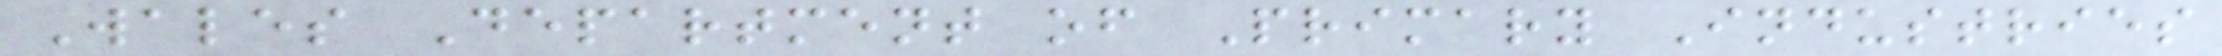Wales Department of Primary Industries
